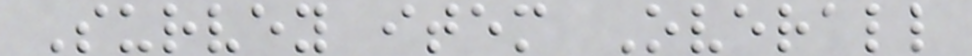Survey item Overall
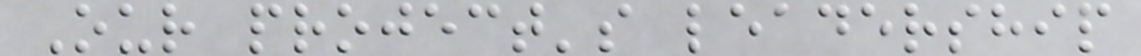Our project's leadership
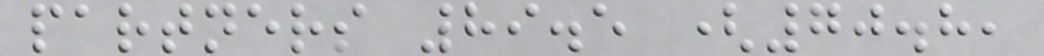partners 89.5 (70.8,
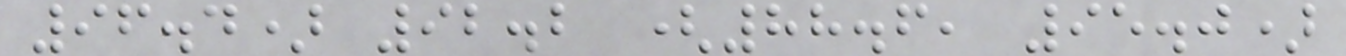96.4) 92.2 (88.6, 95.0)
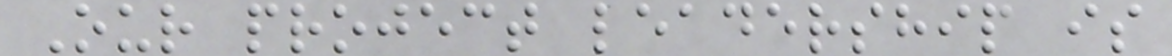Our project leadership is
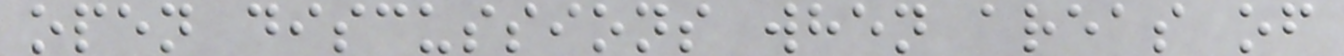open discussions when areas of
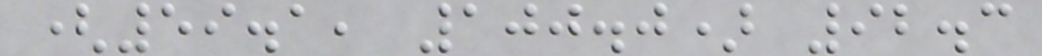(59.1, 100.0) 92.3
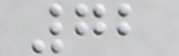72
